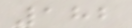182
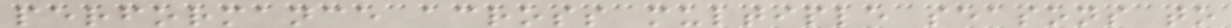performance across multiple seasons to
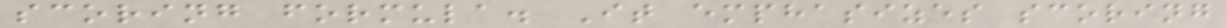scoring formula. It emphasizes scoring
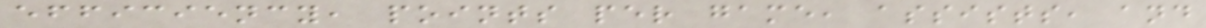efficiency, points per game, assists, and
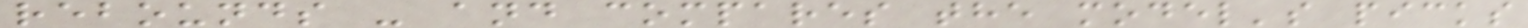rebounds - and compares the model's picks
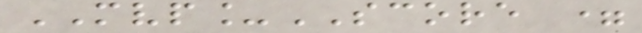MVP_SCORE =
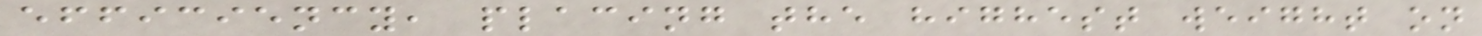efficiency, placing the highest weight on
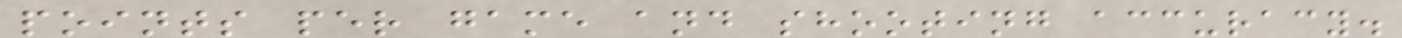points per game and shooting accuracy.
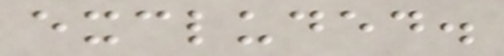excluded.
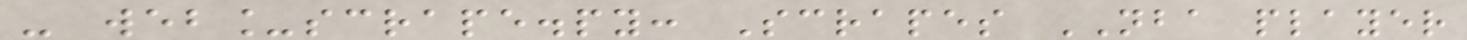- web_scrape.py: Scrapes NBA player
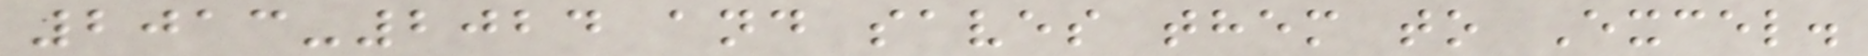2013-2024 and saves them to Excel.
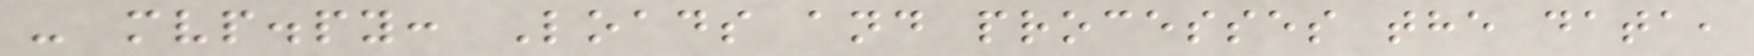- mvp.py: Loads and processes the data,
